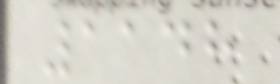1148
